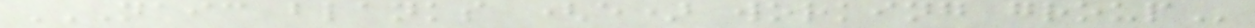NAIC BLANKS (E) WORKING GROUP
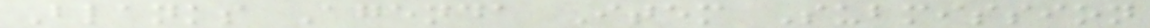Blanks Agenda Item Submission
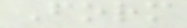Form
